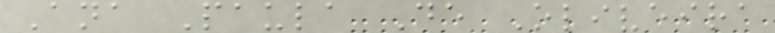Ana Paula De Oliveira
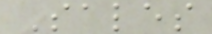Sales
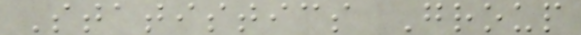Statistics Group
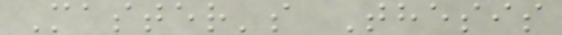Master's Thesis
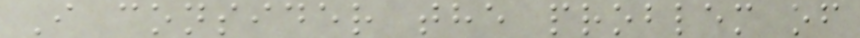I consider the problem of
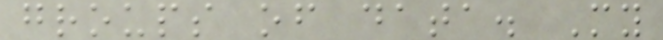groups of data. My
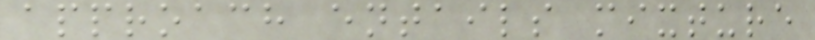approach entails mixture
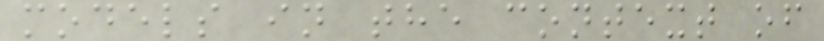models in the context of
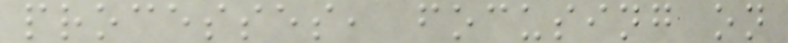processes, focusing on
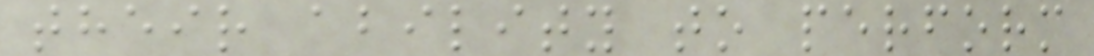their ability to perform
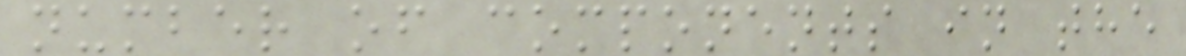number of components in the
